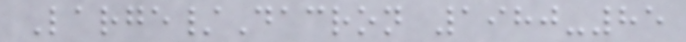Large/Dacron 1980-85
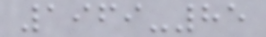1969-85
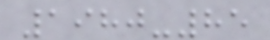1980-85
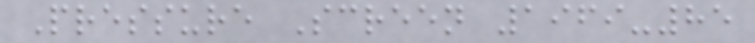Pressure Screen 1969-85
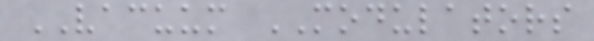VACUUM MODULATORS
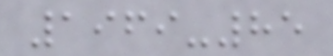1969-85
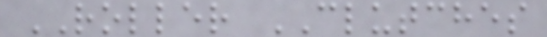ROLLER CLUTCHES
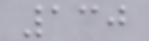130
